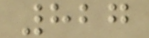827
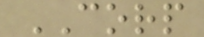CORP
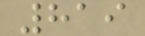819
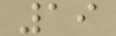19
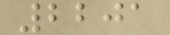2201
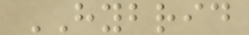HYBRID
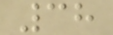38
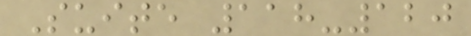Suite 118-120
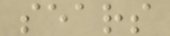sears
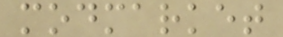modmarket
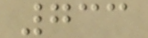733
